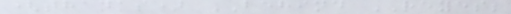(thanks) BEHIND REYES;
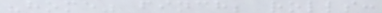"home" finch; rolls:
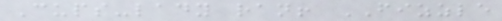Cups-lady ran! FIZZLE
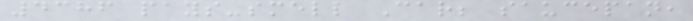4386 pays-smell Car; saucepan,
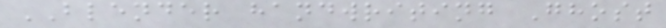BLENDER handwriting Ghost
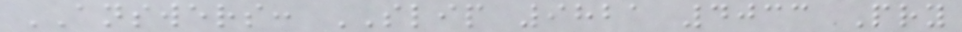ANSWERS: SLIP 9821 4033 Pry
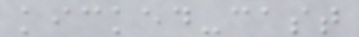kicked-cast
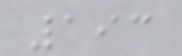193
